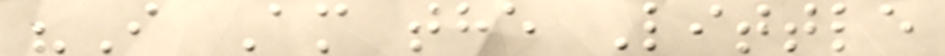"I Am the Little
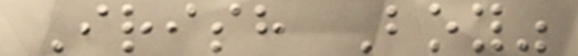Irish Boy"
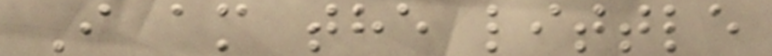I am the little
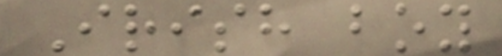Irish boy
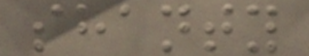shanty
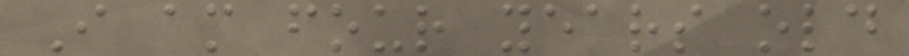I am four years old
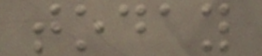today
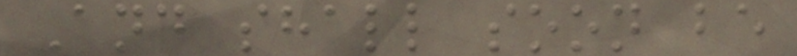And shall soon be
